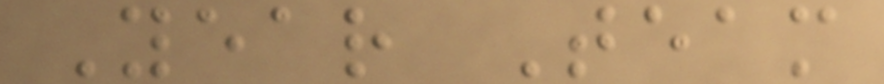Year Team
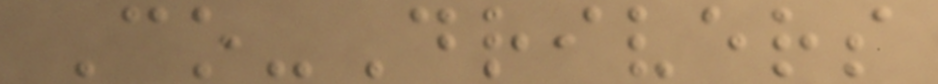Co-Drivers
